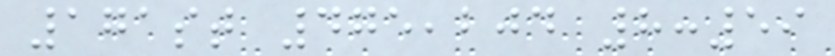171st 475,204 8:59
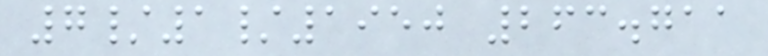7/1/1950 263.711
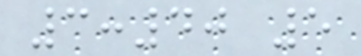3:40 5
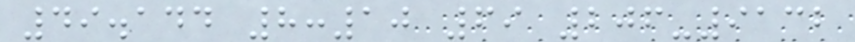49.144 8:10 69 206-9132
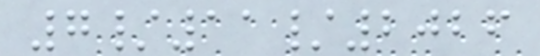7/11/2026
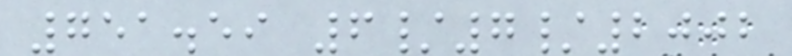751.59 6/7/2002
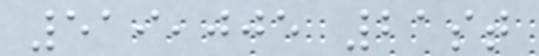519,005 21st
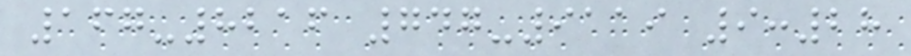167-8216 747-9119 9:28
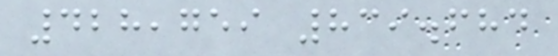428,759 839.684
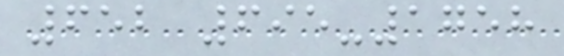652 695-1758
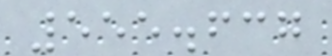555.637
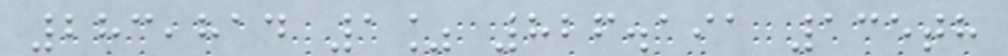283,814 1% 826.191 135th
